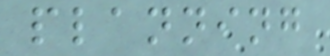planning
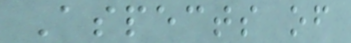Aspects of
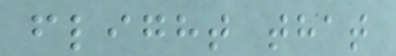flight that
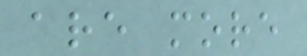are more
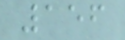156
